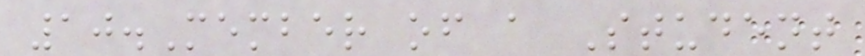10.Member of a Student
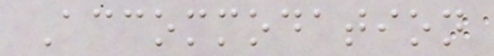Accommodation
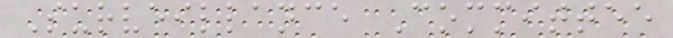Surveillance Committee
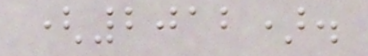(2012).
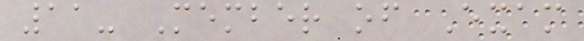11- Member of Exam
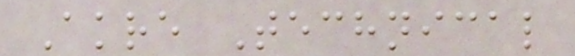Akre Technical
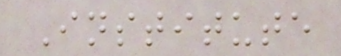Institute
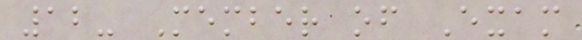12- Member of Exam
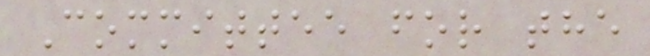Committee for the
